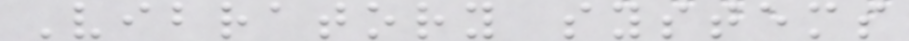Vibratory systems
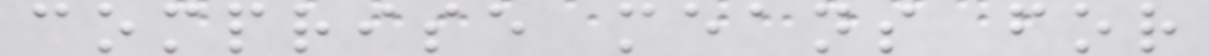comprise means for
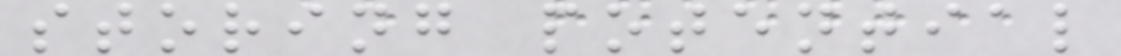storing potential
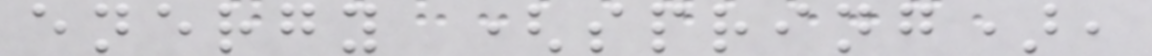energy (spring),
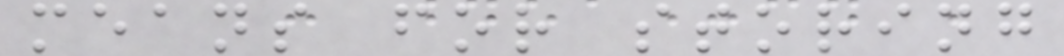means for storing
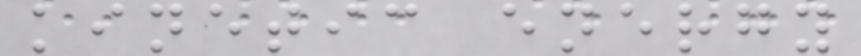kinetic energy
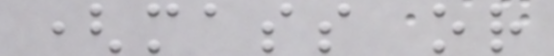(mass or
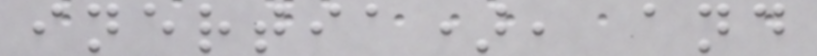inertia), and
